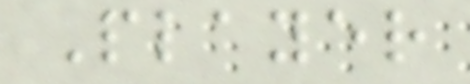Player
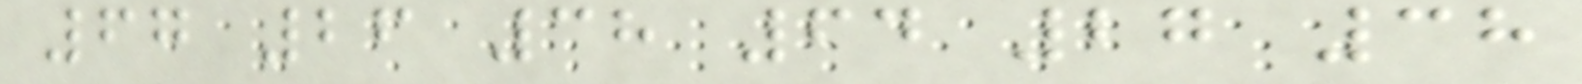67 26 38 64 27 38
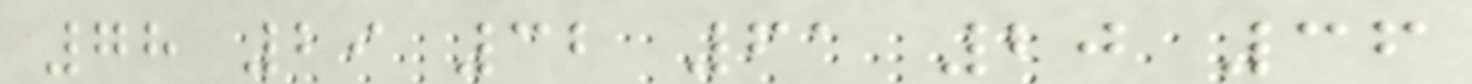78 29 32 61 20 36
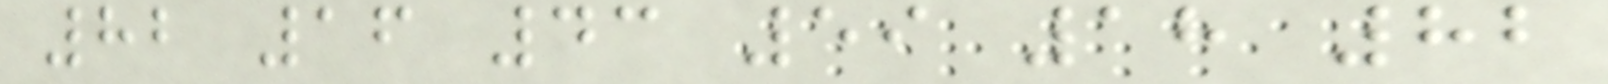82 16 43 59 18 82
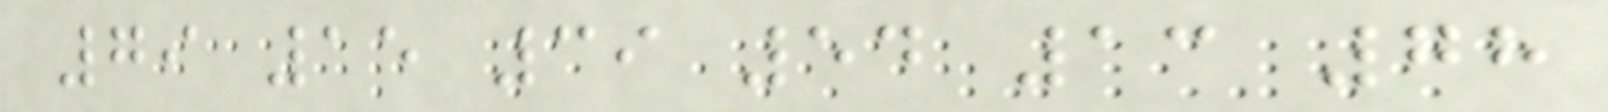79 15 39 54 13 78
